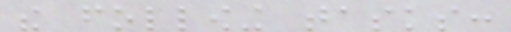the following tasks:
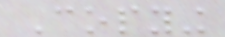Copying
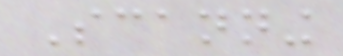Scanning
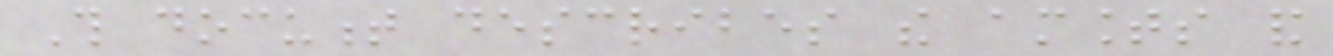This document describes the amounts and
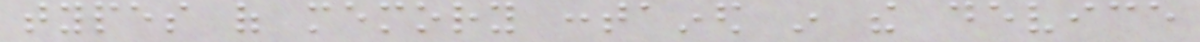types of memory contained in the device
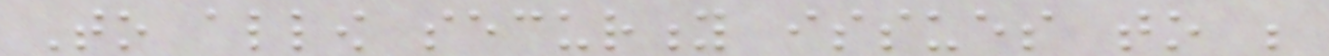To allow security issues to be
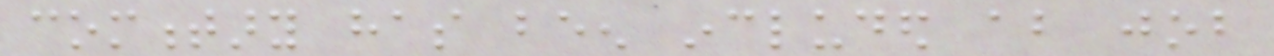commentary has been included about job
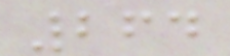264
